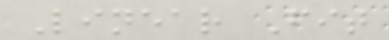Linear Fit
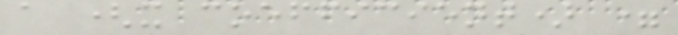a (x coefficient) =
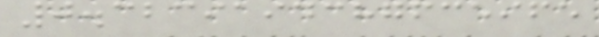0.3239194387635965
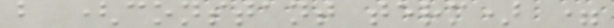b (constant term) =
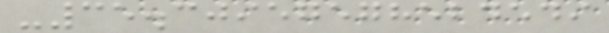-35.30957578524549
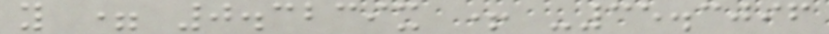y = 0.3239x + -35.3096
